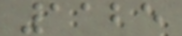1125
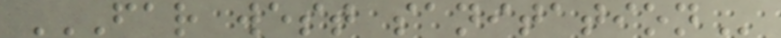FAR WEST SANITATION
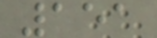151
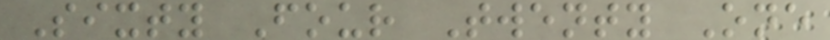Sixty Four Twenty One
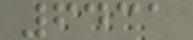6431
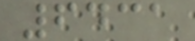6431
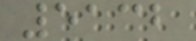5132
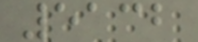5132
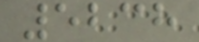5238
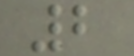2
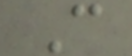C
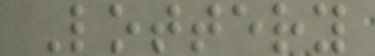Lottery
